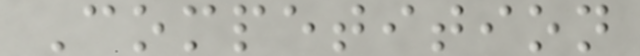Competition
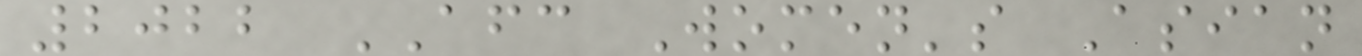2022 AFC Women's Asian
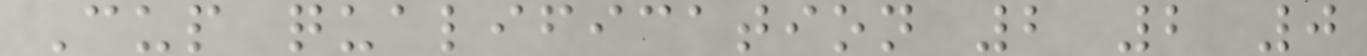Cup qualification 2 2 0
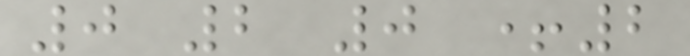0 2 0 +2
